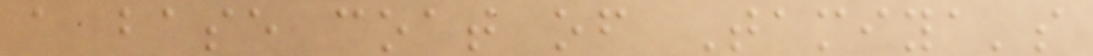a base coat of Tamiya's
